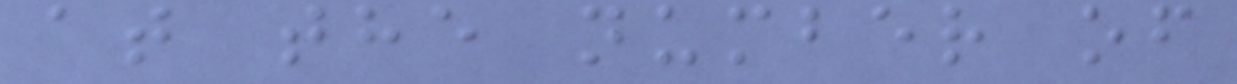at the number of
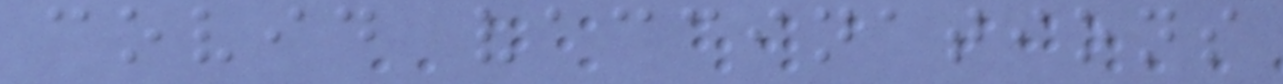covid vaccinations
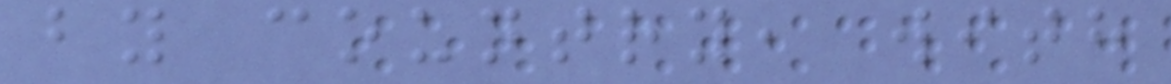by country, with
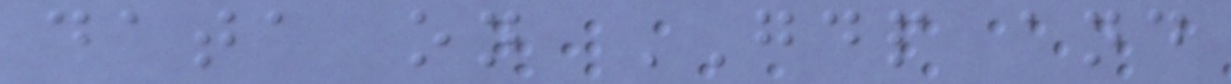data on GDP and
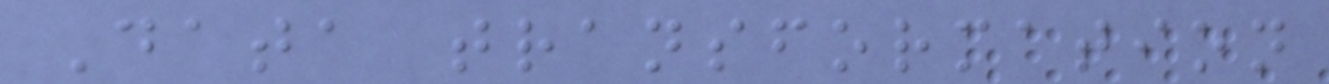Data transformation
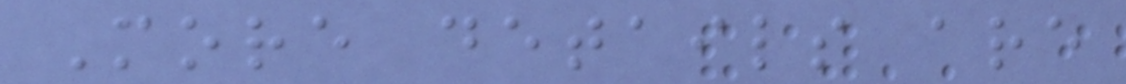More details are
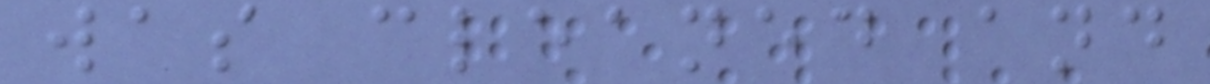was cleaned and
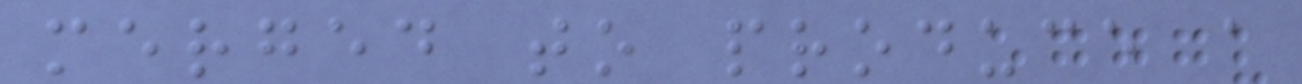merged to produce a
